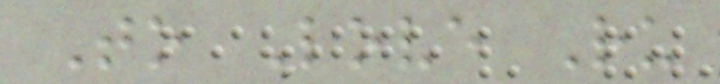To Love Ru
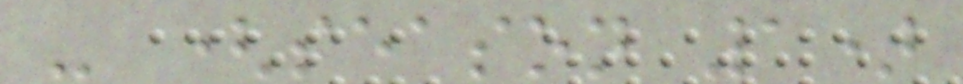- (season 1)
